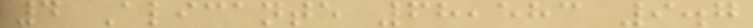4 Alicante 68,583 9.7
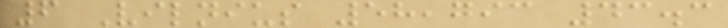6 Vilnius 58,793 43.3
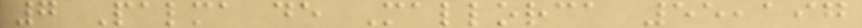7 Palma de Mallorca 55,197
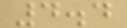4.4
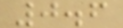0.6
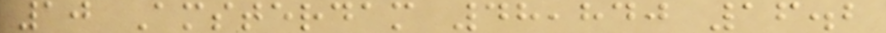10 Amsterdam 48,840 16.2
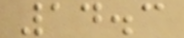14.3
